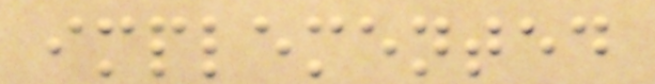implemented
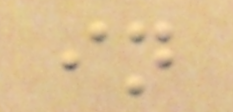in
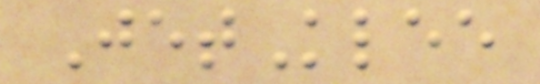JetKlee
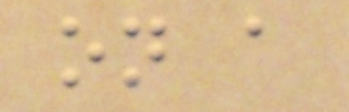on a
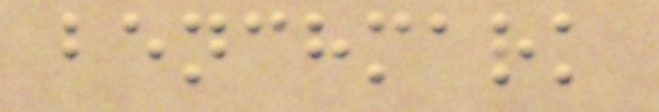benchmark
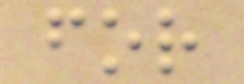for
